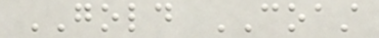GOLD COAST
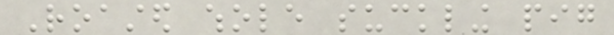Roasted whole suckling pig
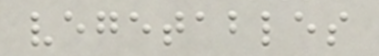vegetables
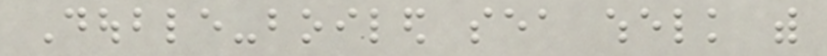Double-boiled sea whelk with
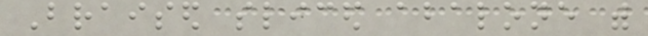Braised sliced abalone with
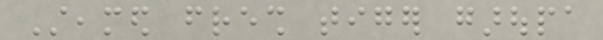Steamed fresh tiger garoupa
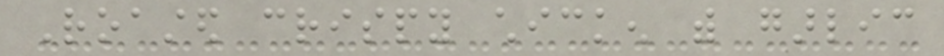Roasted crispy chicken with garlic
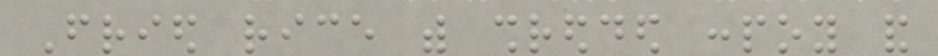Fried rice with shredded conpoy and
